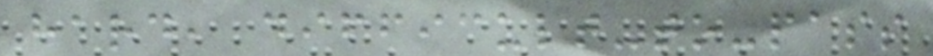hard, difficult-to-pass
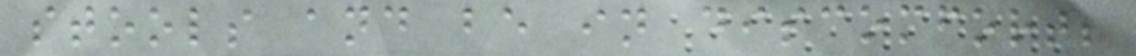stools and be in discomfort;
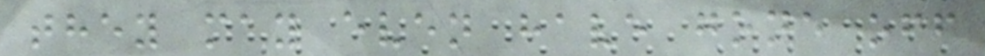they may even have gone off
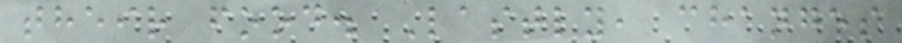their food. Lastly, changes
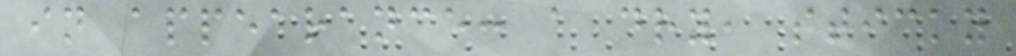in appearance: a dry, sticky
